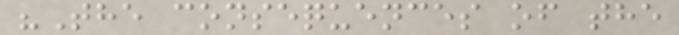"The consequences of the
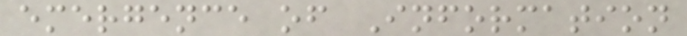emergence of Information
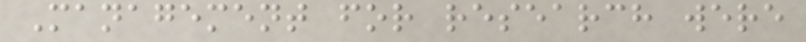Management for research were
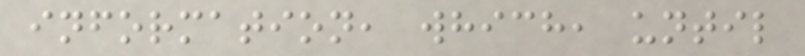information, which, until
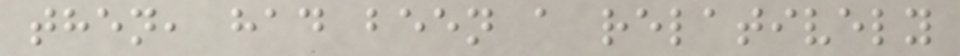then, had been a relatively
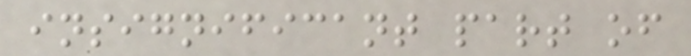insignificant part of
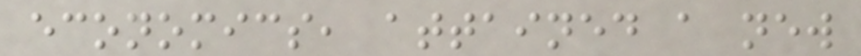economics, attained a new
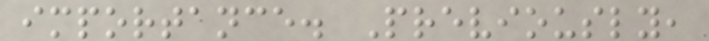importance. Previously,
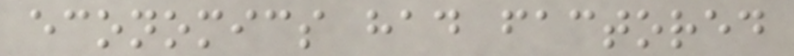economics had factored
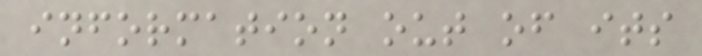information out of its
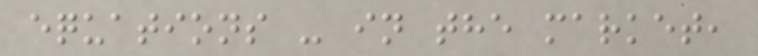equations - in the market,
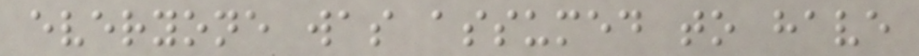everyone was assumed to have
